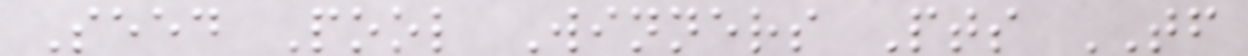Seed Pool Winners Pts TF
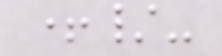+/-
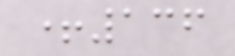+136
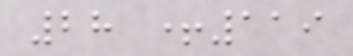28 +119
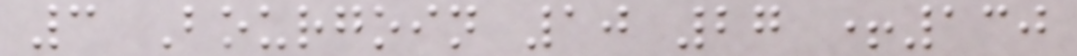3 Bourgoin 10 27 +130
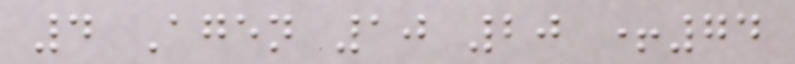4 Agen 10 20 +74
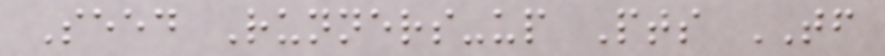Seed Runners-up Pts TF
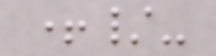+/-
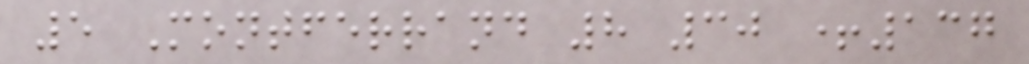5 Montferrand 8 30 +137
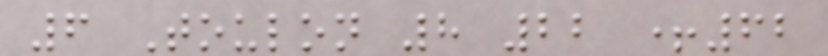6 Toulon 8 22 +62
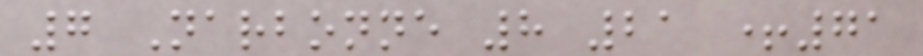7 Narbonne 8 21 +71
